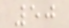50
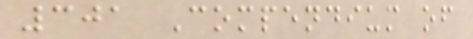301 Compendium of
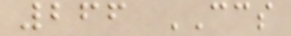266 CCS
